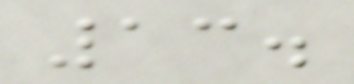13.
